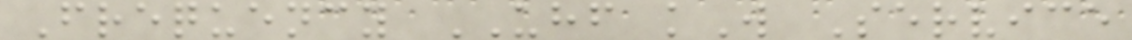Frequency UHF kW Service
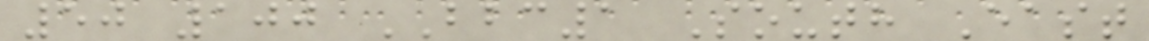50 100 BBC1 South East
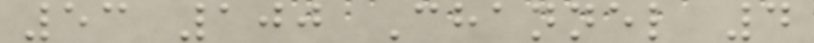53 100 Channel 4
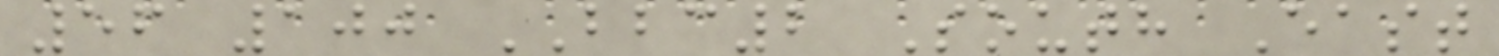56 100 BBC2 South East
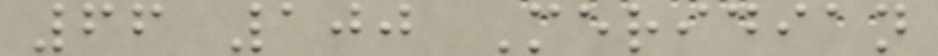66 100 Meridian
